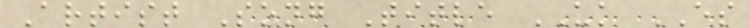Artist Song Title UK ES
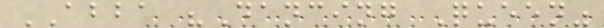ABBA "Dancing Queen"
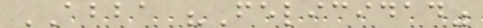ABBA "Felicidad"
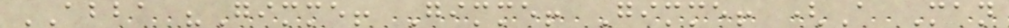ABBA "Gimme! Gimme! Gimme! (A Man
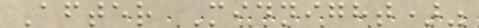After Midnight)"
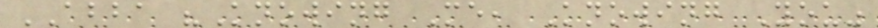ABBA "Knowing Me, Knowing You"
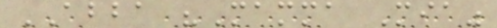ABBA "Mamma Mia"
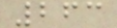263
